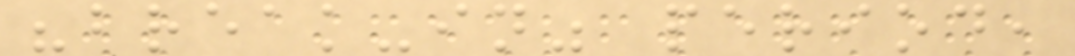"break-in" period,
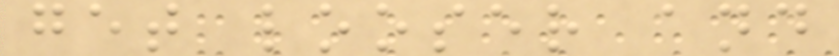get looser and
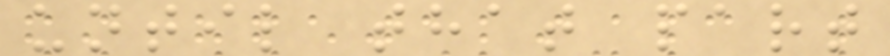until that part
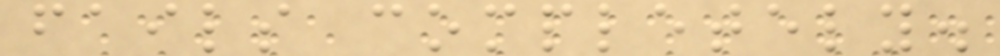fails completely.
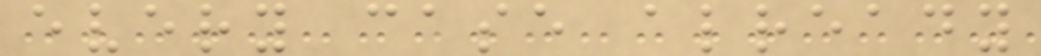every case already
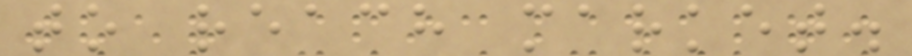to reach market.
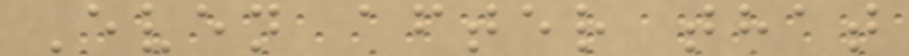Even after that
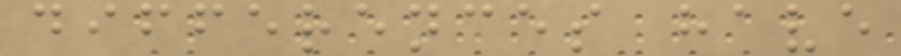differences have
